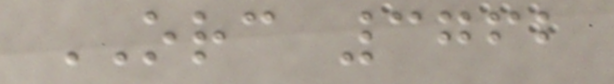ORC 3762
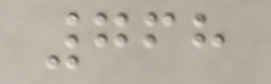768
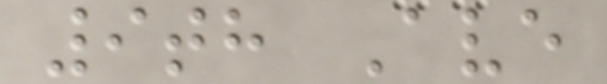9th Ave
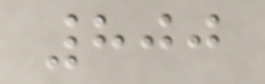800
